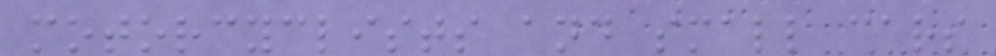motorcyclists and small cars
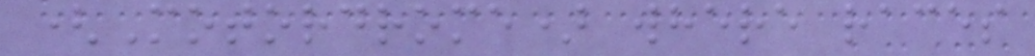(Motordrome) where races
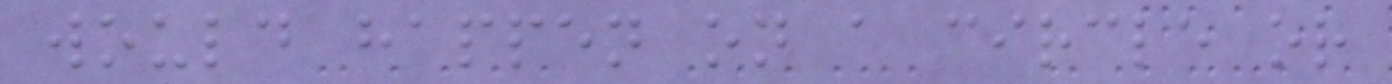would happen on a circle or
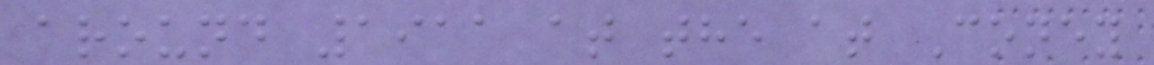around 1911 at the at Coney
